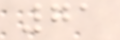71
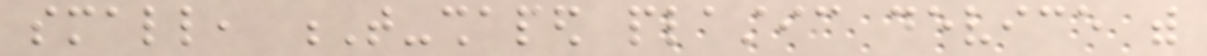small, T-shaped plastic device with
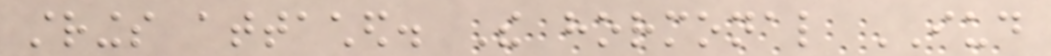strings attached. The hormonal IUD
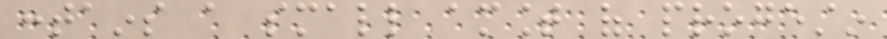contains a small amount of progestin
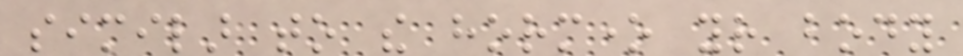similar to the hormone your body
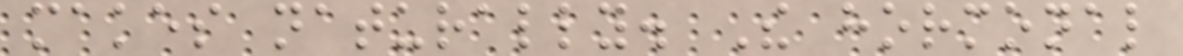makes naturally. The hormonal
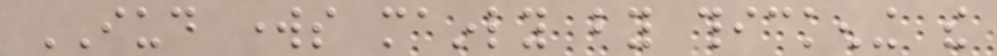IUD works mainly by thickening the
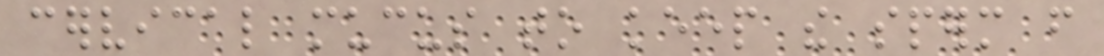cervical mucus to keep the sperm from
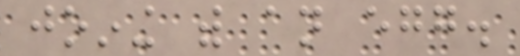joining with an egg.
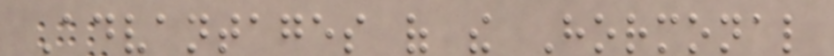Advantages of the Hormonal
